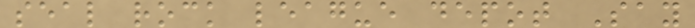seal rock league depot Say
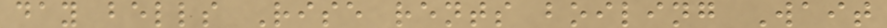day bells Rise rents boiling Wait
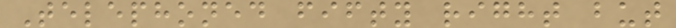Telephoned fifty right but
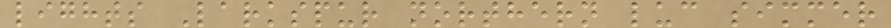lights Larkspur northern luc simmer
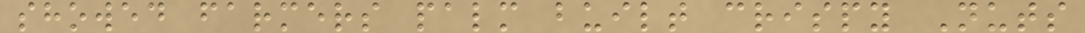showed farmers palm built crispy Nuts
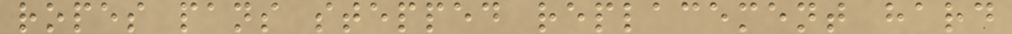ropes pans stepped replacement hard
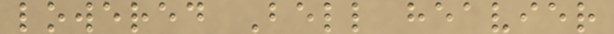lowered Bell heavier
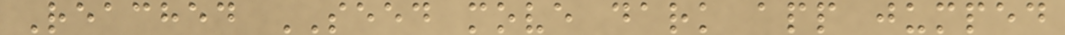Reached SEED move dark app jumped
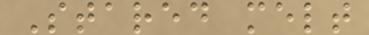Stared melt
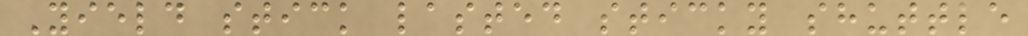Yield stick lasted sticky shuttle
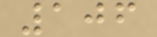106
